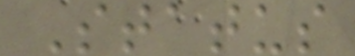Status
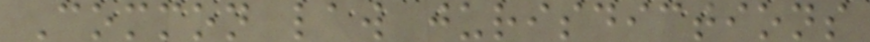Common law jurisdictions
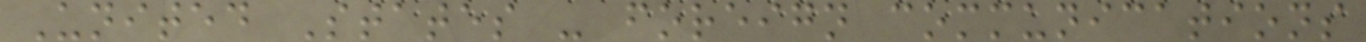United States - foreign communications
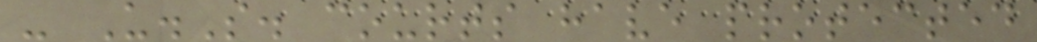- U.S. courts have protected
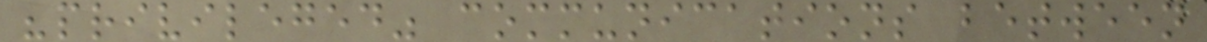"privileged" communications between
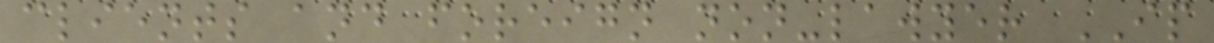clients and foreign non-lawyer IP
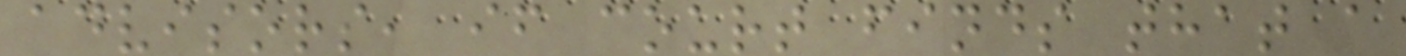advisors, if court finds that a
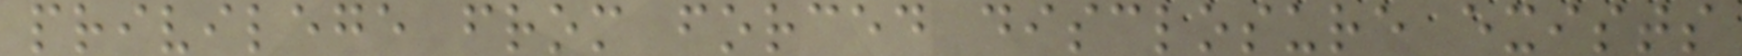privilege from forced disclosure exists
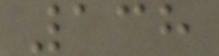138
